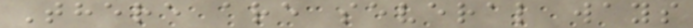There are several ways
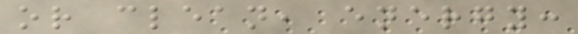or clean, energy:
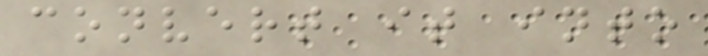convert it into
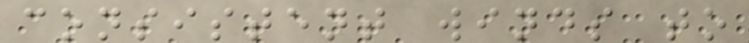consistent winds to
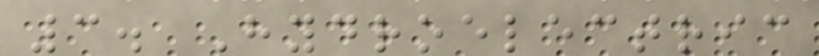3. Hydroelectric
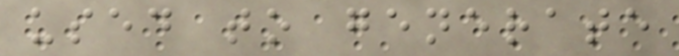used to generate
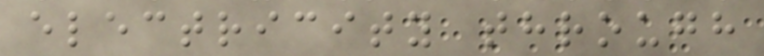electricity through
